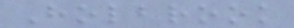Holbrook
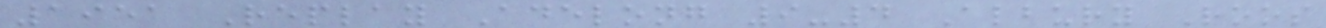1951 Replay Adelong 9-4 Albury Roos
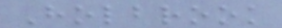Holbrook
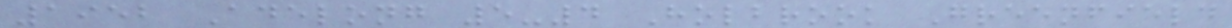1952 Adelong 5-4 Holbrook Greenfield
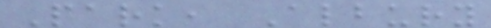Park, Albury
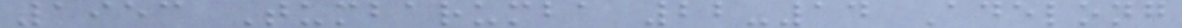1953 Tumbarumba 22-14 Adelong
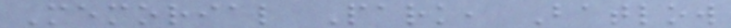Memorial Park, Batlow
